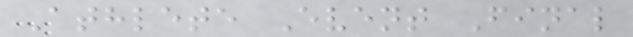Athlete Event Final
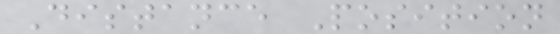Distance Position
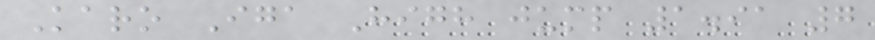Karo Iga High jump 1.91 7
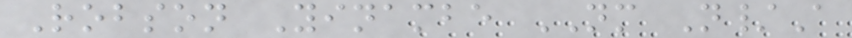Robson Yinambe NM N/A
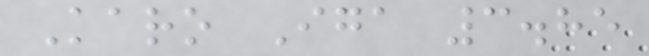Karo Iga 3.85
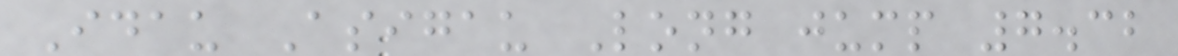Idau Asigau Long jump 7.32
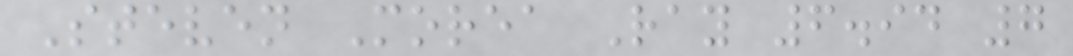Steven Morea Ray 6.94 7
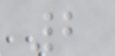2
